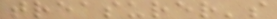treasurer's
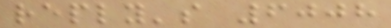reply's 6008
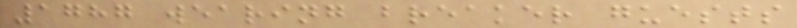1787 wearing breaker guests
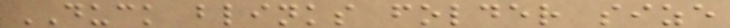DUCK blinks folder size
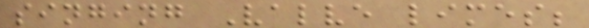singing Valve limes;
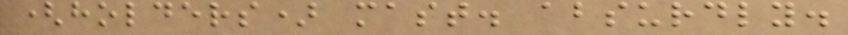(holders) mast. absurdly.
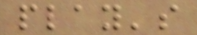play's
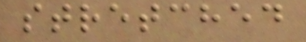stretched
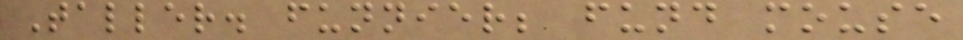Taller. funnier; fund mouse
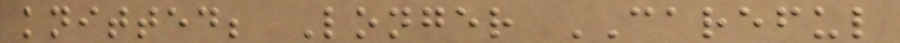knitted; Longer CAREFUL
